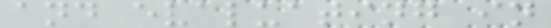and evaluating in
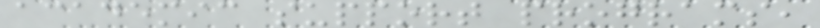academic support programs,
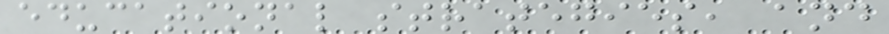educational strategies, and
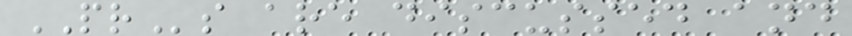PRs are discussed and
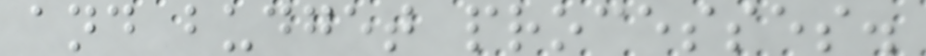and budget processes.
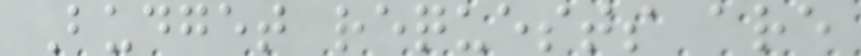Budget requests are
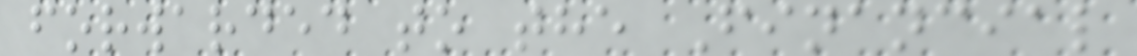forwarded to the Financial
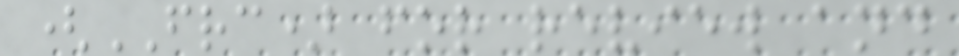(FRC) for review and
